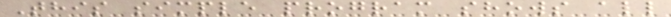This simple program shows all
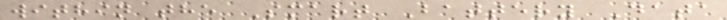within the Smart Battery Data
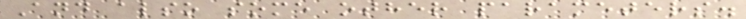And also some other parameters.
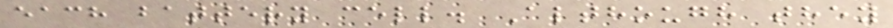each battery cell. Although they
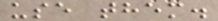use them.
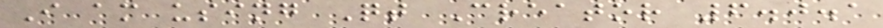I am using Qt Creator 6.0.1
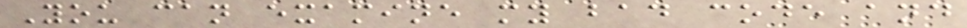You can examine my bad code and
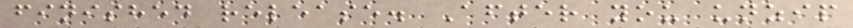finished release. After you unzip
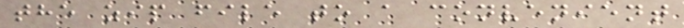the zip file to a convenient
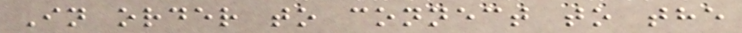In order to connect to the
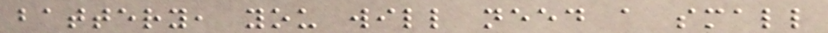battery, you will need a small
